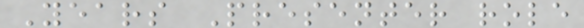Years Presenter role
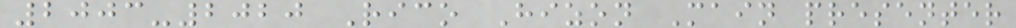2003-2020 Rico Hizon Main presenter
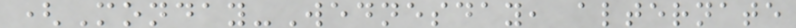(Monday-Wednesday, alternate
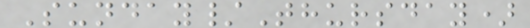Sunday/Thursday)
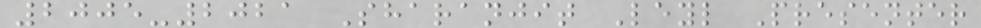2005-2021 Sharanjit Leyl Presenter
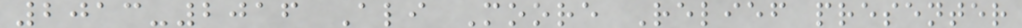2013-2016 Ali Moore Relief presenter
